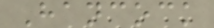Hancock
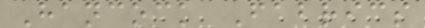Hancock Fabrics
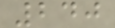240
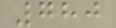780
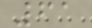61
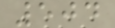504
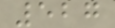527
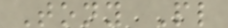Tony Pl
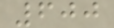600
